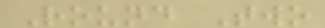Round Two
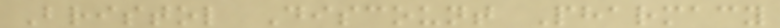Bristol Discount Pharmacy
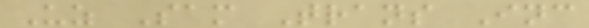Uz Sam Trans Inc
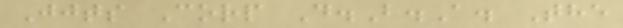Jjts Corp D.B.A. The
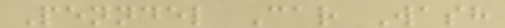Penndel Car Wash
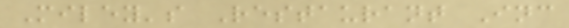Miley's Restaurant Inc
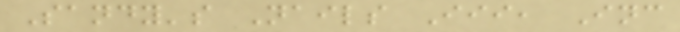Sandy's Nails Iii, Inc
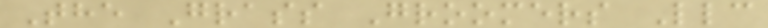The Grass Groomers Llc
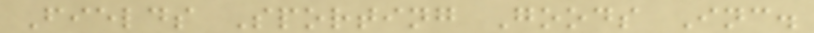Fields Sporting Goods Inc.
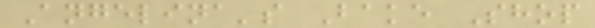Angelina's Bake Shop
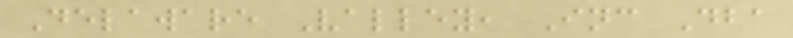Delaware Valley, Inc Dba
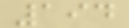194
